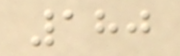180
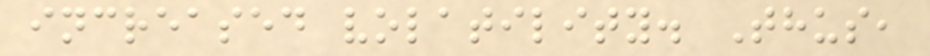increased volatility. Thus,
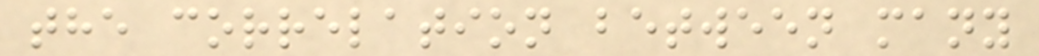the correlation between many
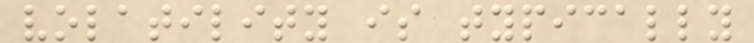volatility is typically
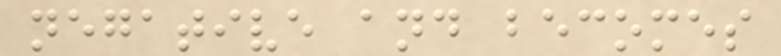negative and becomes
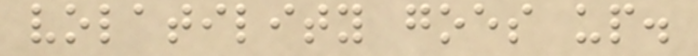volatility goes up.
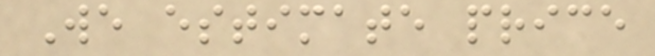We estimate price
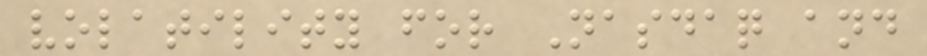volatility for Nasdaq and
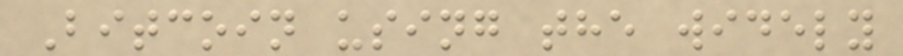Bitcoin using the widely
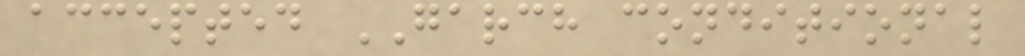accepted GARCH conditional
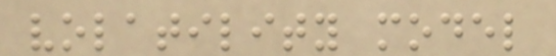volatility model
